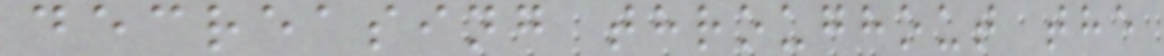decreasing throughout the
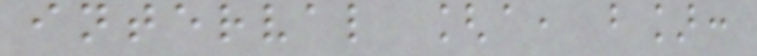interval [a, b]:
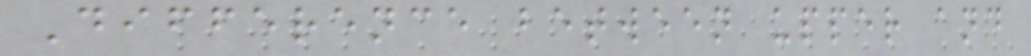Difference between upper and
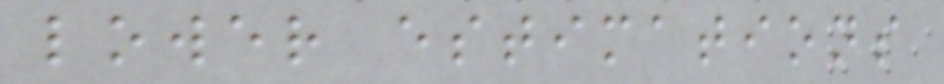lower estimations
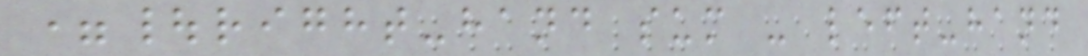=|right-hand sum - left-hand
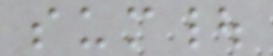sum|
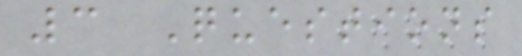3 Questions
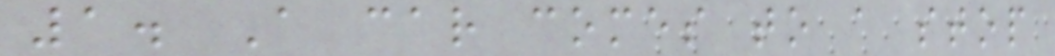1. A car comes to a stop
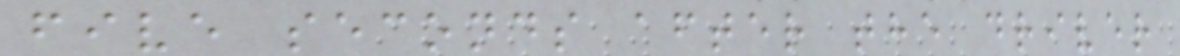five seconds after the driver
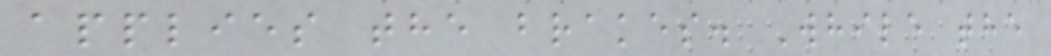applies the brakes. While the
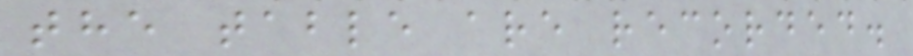the table are recorded.
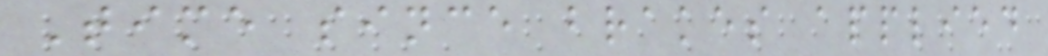Time since brakes applied
